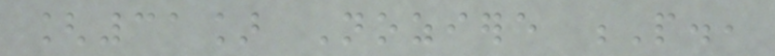[31] Noziere P.,
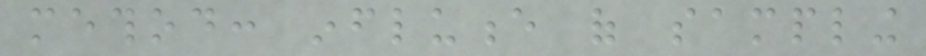method: influence of sampling
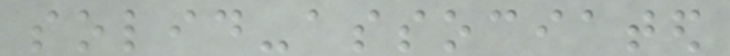solid-associated
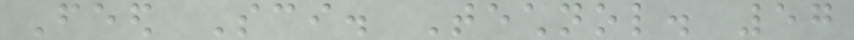Feed Sci. Technol. 57
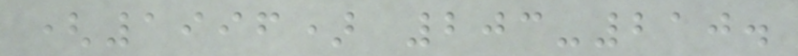(1996) 203-210.
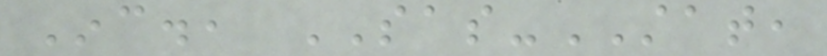Inc., SAS-STAT,
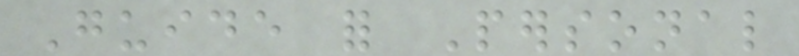Guide for Personal
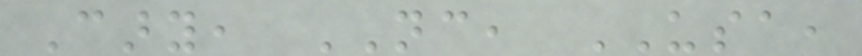Cary, NC, USA,
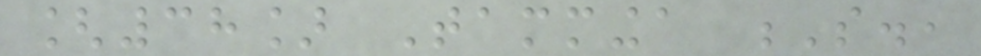[38] Tamminga S.,
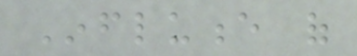Influence of
